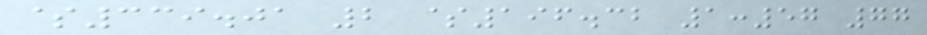$339.01 2 $196.32 1:57 77
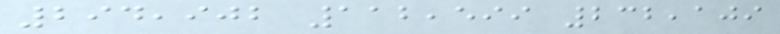294,902 112,599 232,109
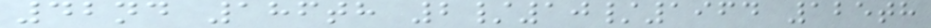42nd 186th 2/10/1964 125th
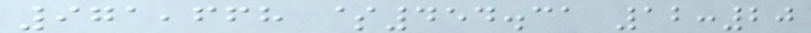971,668 $454.31 12:20
